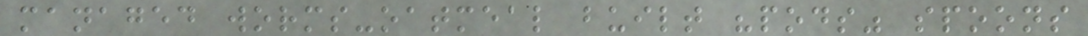managed worms-oatmeal built "pods" spoons
